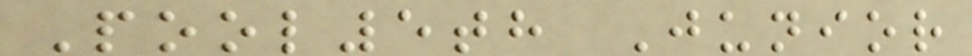Pool5th Junior
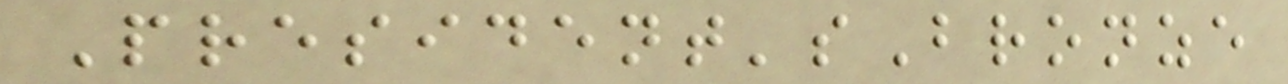President'sBronze
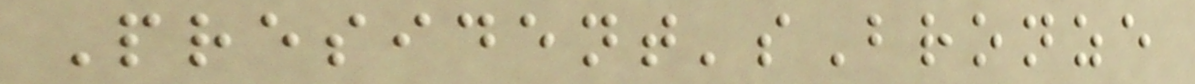President'sBronze
